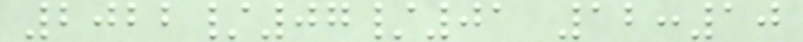2022/07/01 12:10
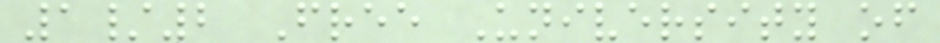1/2 Free University of
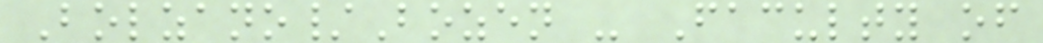Bolzano/Bozen - Faculty of
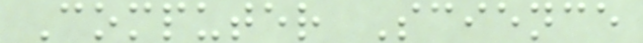Computer Science
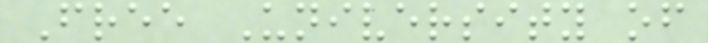Free University of
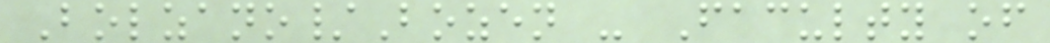Bolzano/Bozen - Faculty of
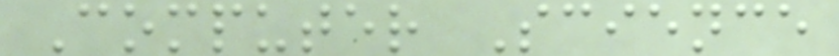Computer Science
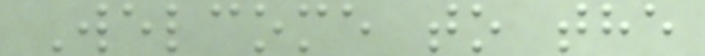Welcome to the
